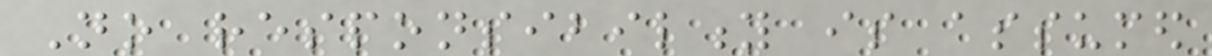No responsibility is assumed
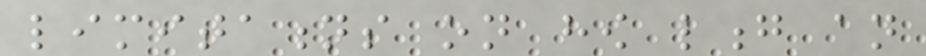limitations on how long an
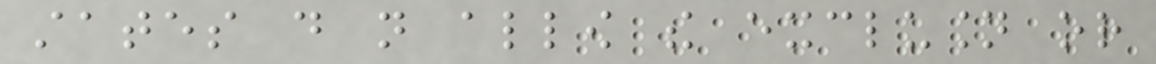states do not allow the exclusion or
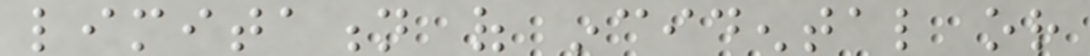limitation of incidental or
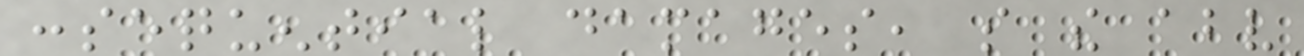consequential damages, so the above
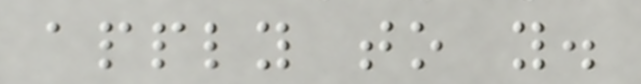apply to you.
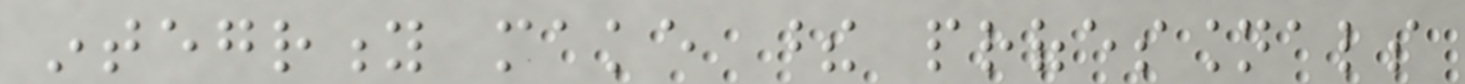integrity make these professionals
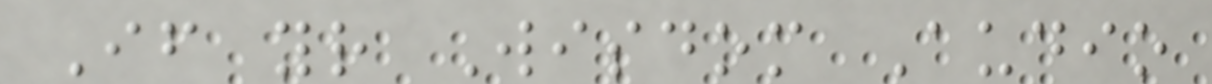If your Wisdom Audio
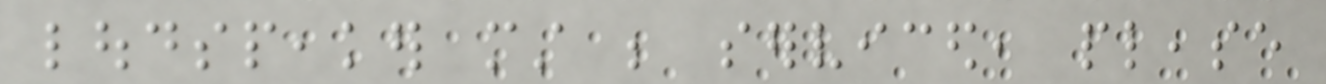loudspeaker must be serviced, please
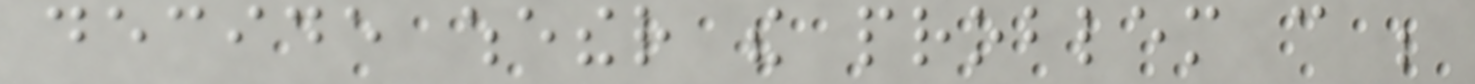decide whether the problem can be
